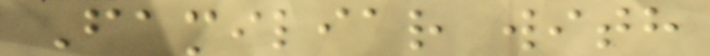Familiar with
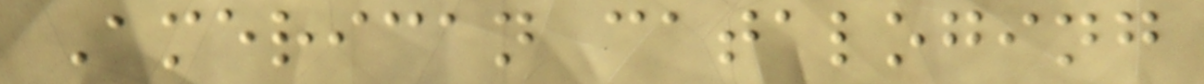American cataloging
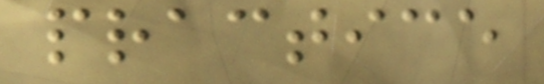practice
